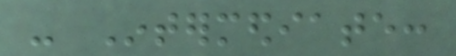- Intermediate:
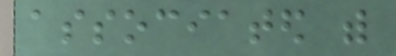associated with
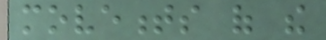movements of the
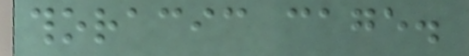thoracic cage.
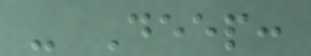- Deep:
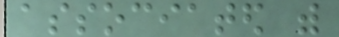associated with
